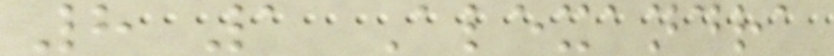8 1 Alexandra
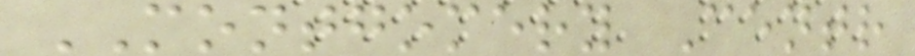MONTGOMERY Centr
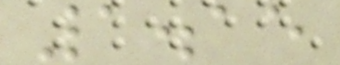1.15
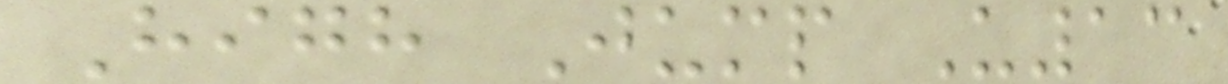High Jump U13
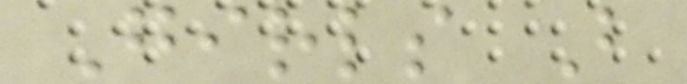Girls B
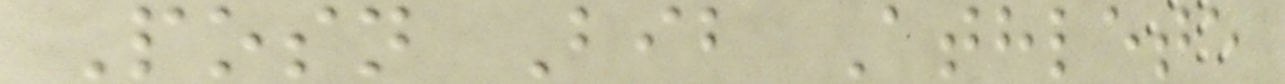Posn Bib Athlete
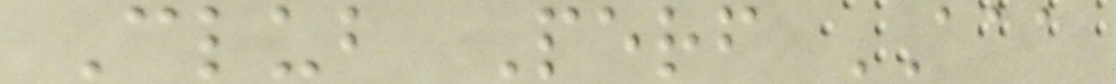Club Perf AAA
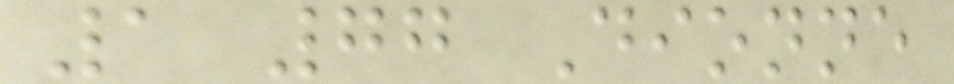1 77 Dionne
